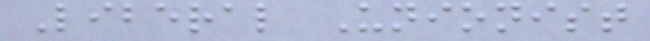Liberal Unionist
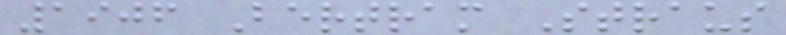1906 Bertram Straus
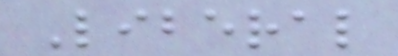Liberal
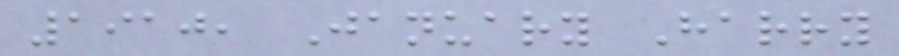1910, January Harry
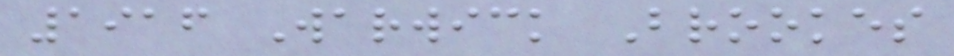1916 Warwick Brookes
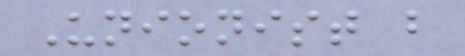Unionist b
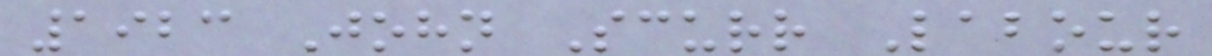1923 John Scurr Labour
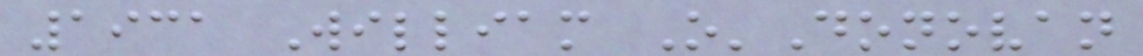1931 William O'Donovan
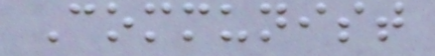Communist
